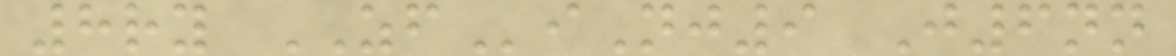8ry ZFiNj9 J6nn
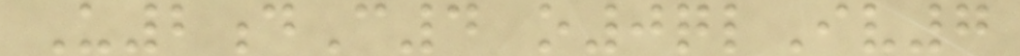U2dC4 o0qlIv7
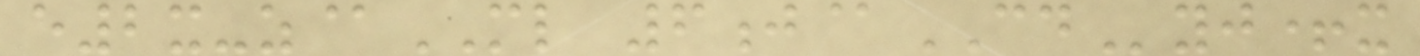e2x-z@ML 6j@CDyj+x
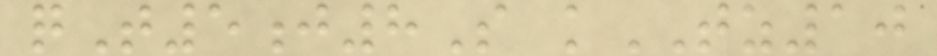qT5j8S kTZ10
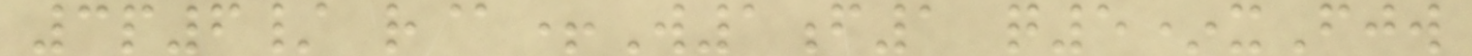3p6/ r@+W1f1 q5*xFjw
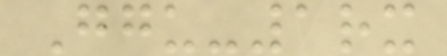Ggu-1rx
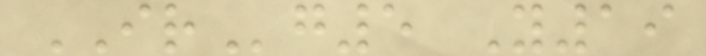IRg5 Y19
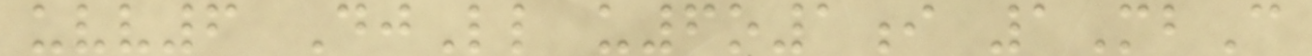uvv6 DjLl u6o1i 1MbC
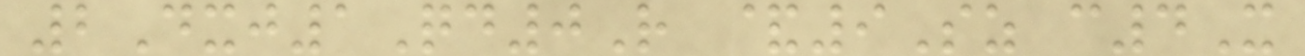2Dxj1Qd0R &9Sz c4X
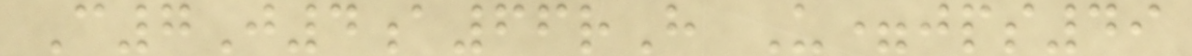C7J4a66rH U=jps49
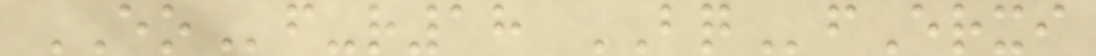EOf-r18 BQfErxi
